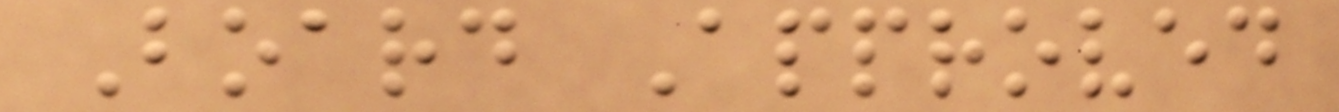Board Approved
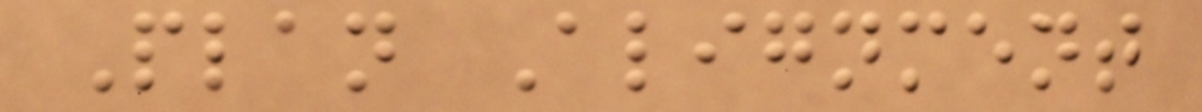Plan Alignment
